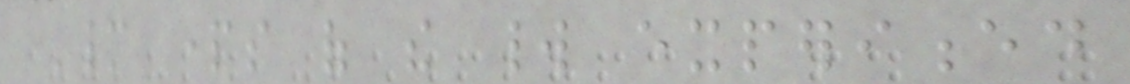Many parts of the world experienced
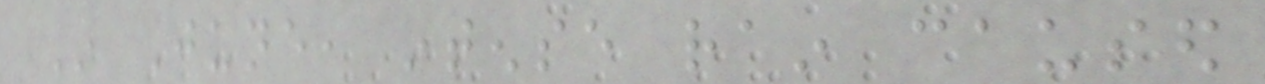In June, intense rain caused
